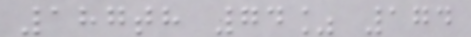187th 74% 174
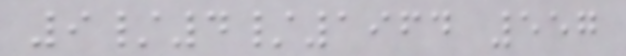9/4/1964 557
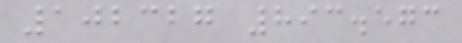102327 893.573
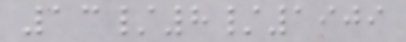13/8/1909
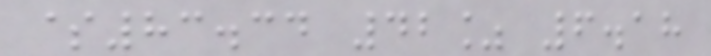$83.34 42% 6.18
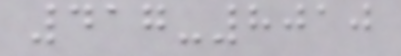417-8010
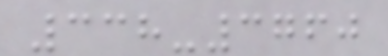338-3760
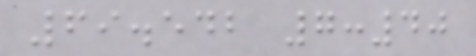69.542 7:40
